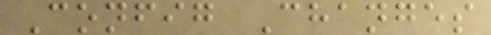Config Changes
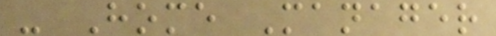- Home Manager
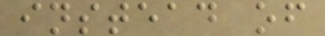instead of
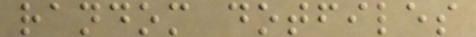random dotfiles
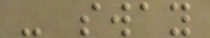- sway
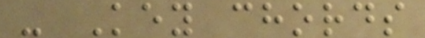- Key chords
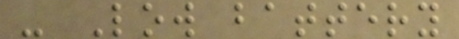- Low battery
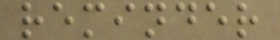reminder
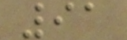91
